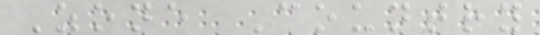Zone Country
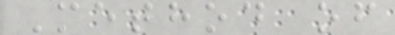Method of
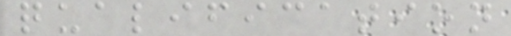qualification
